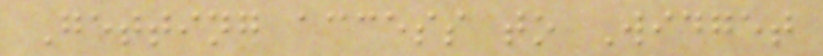Getting access to Widget
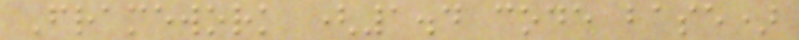Framework (1.4 code base)
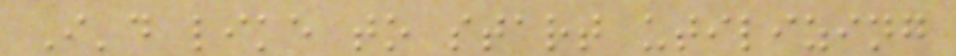I'd like to start utilizing
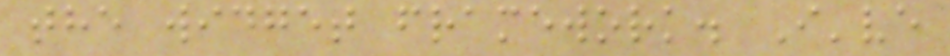the widget framework. I've
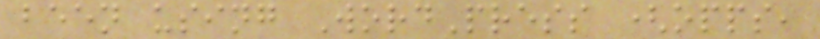been using WordPress (opps,
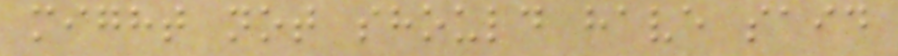might not should have said
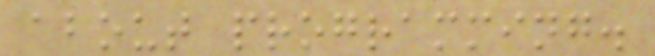about programming.
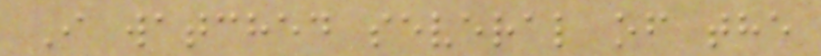I watched several of the
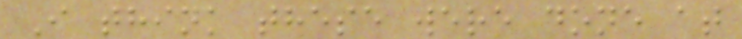I think these were done at
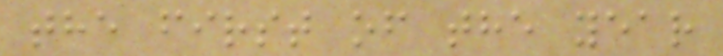the first of the year
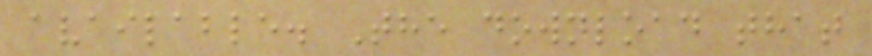available. The download that
